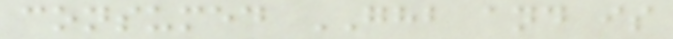consumed GHB and is
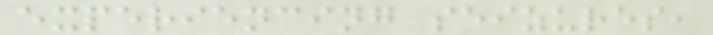experiencing seizures,
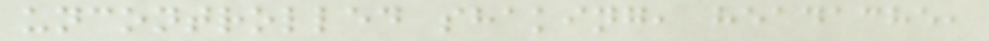uncontrolled shaking, headache,
